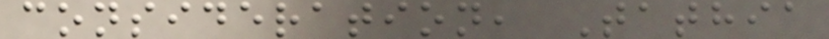consideration, Tathia
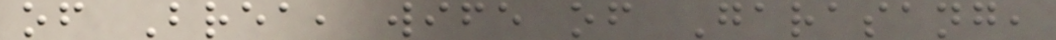of Brea, wife of Garasang,
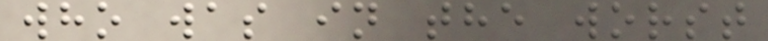who was in the worst
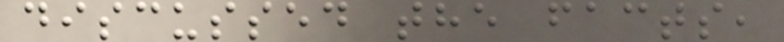discussed the facts,
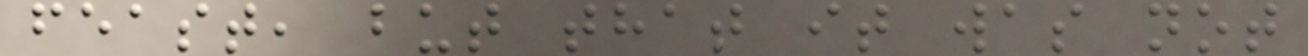feast, but that it was not
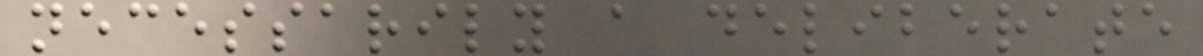necessarily a deliberate
